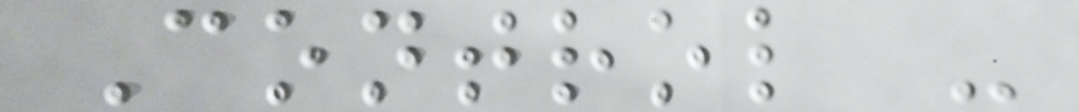Control -
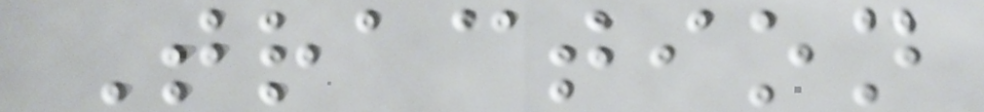Traction
